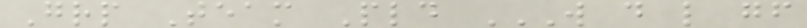Grp Team Pld W D L GF
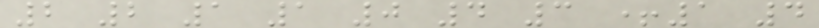2 2 1 1 0 4 3 +1 4
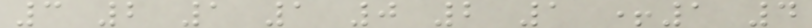3 2 1 1 0 2 1 +1 4
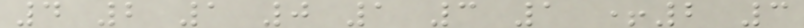4 2 1 0 1 3 1 +2 3
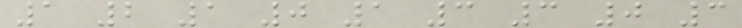1 2 1 0 1 3 3 0 3
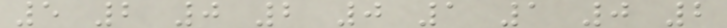5 2 0 2 0 1 1 0 2
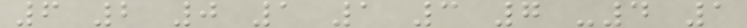6 2 0 1 1 3 7 -4 1
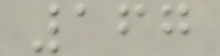167
